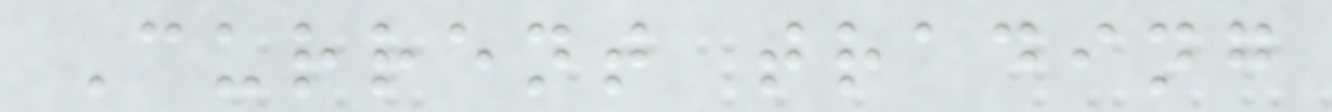Current trading
